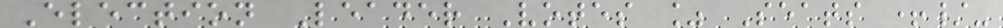Election Leader Votes % Seats +/-
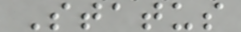Status
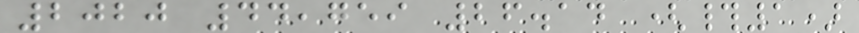2020 44,759 26.14 (#1)
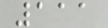111
